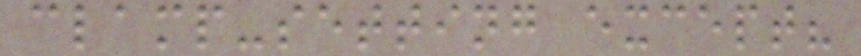clamp-setting except?
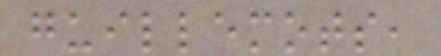guillemots,
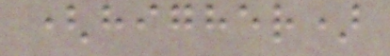(higher)
